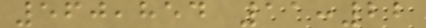560,854 11:22
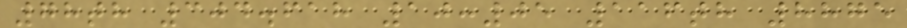78th 304.618 10:05 116th 8875
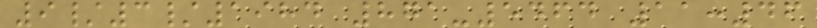9/3/1984 871-5464 11:46
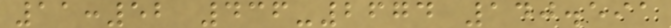11:52 436-2674 140.591
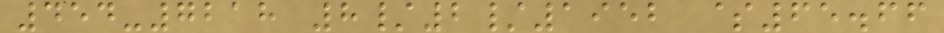454-7218 8/2/1952 $65.66
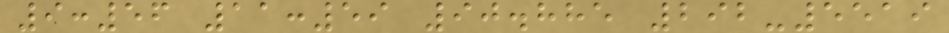9:56 11:59 90.885 292-5519
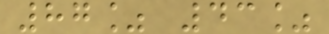87% 43%
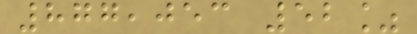877,053 52%
